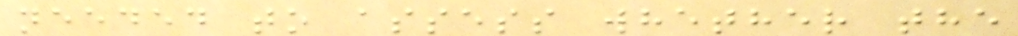needed to assess whether the
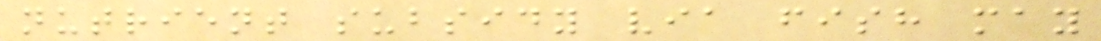nutrient subsidy via fish may
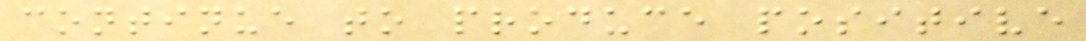continue to produce positive
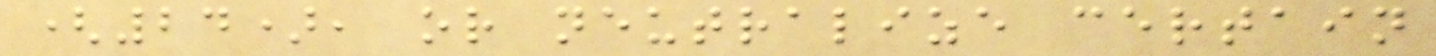(24), or neutralize certain
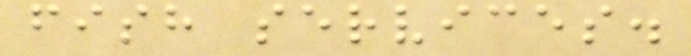fish services.
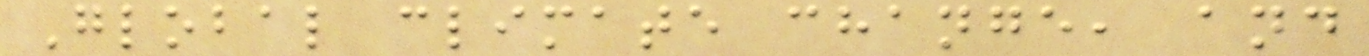Global climate change, and
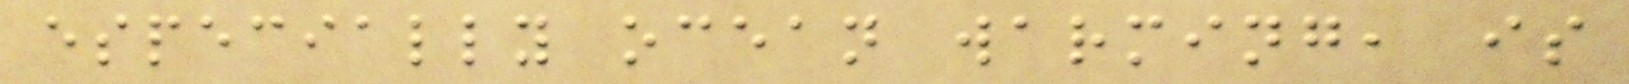especially ocean warming, is
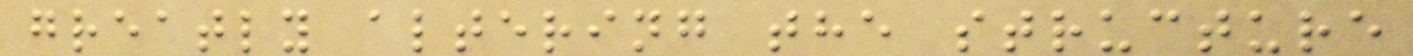greatly altering the structure
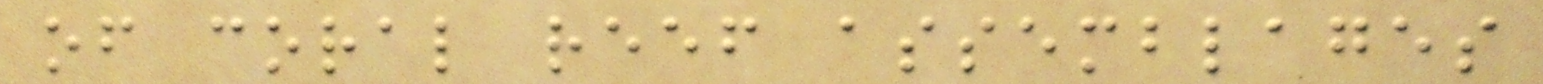of coral reef assemblages
